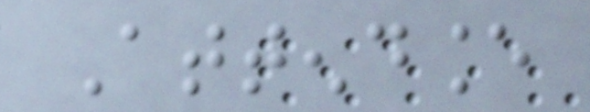Attendance
